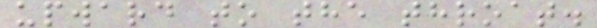upward to the throat.
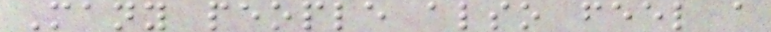Many people also feel a
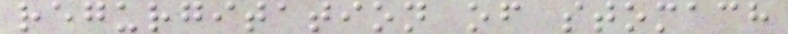regurgitation of stomach
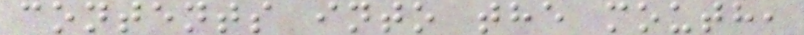contents into the mouth,
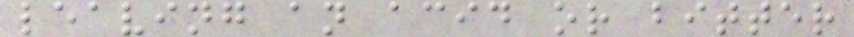leaving an acid or bitter
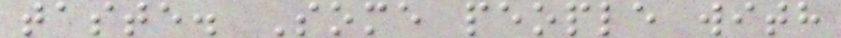taste. Some people with
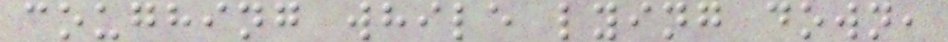coughing while lying down,
